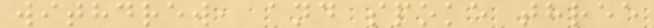withdrew, and spoke three
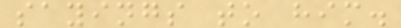sayings to him.
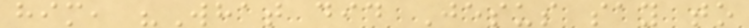him, "What did Jesus say to
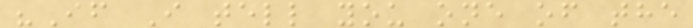"If I tell you one of the
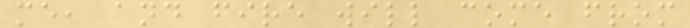me, and fire will come from
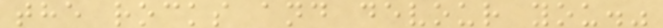the rocks and devour you."
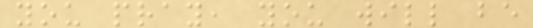you pray, you will be
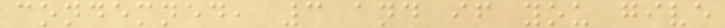condemned, 3 and if you give
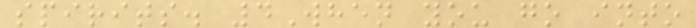spirits. 4When you go into
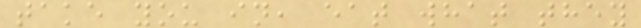take you in, eat what they
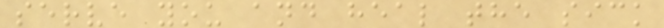serve you and heal the sick
